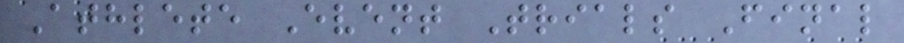Athlete Event Trials Final
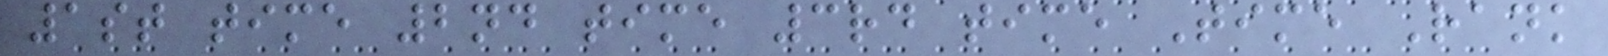1st time 2nd time 3rd time Time Rank
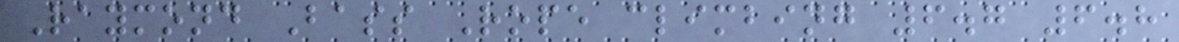Raymond Bass Rope climbing 6.7 6.8
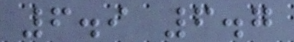6.9 6.7
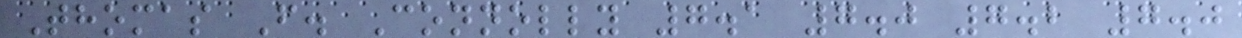Thomas F. Connolly 7.1 7.0 7.2 7.0
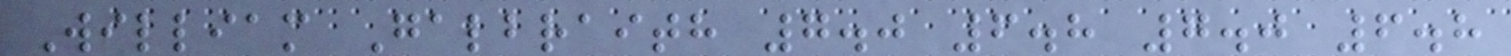William Galbraith 7.0 6.8 7.0 6.8
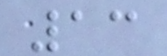13
